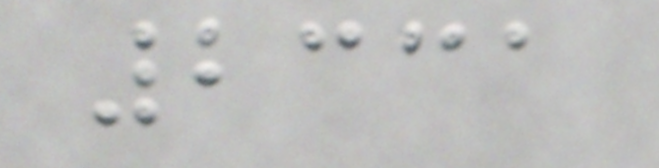2331
